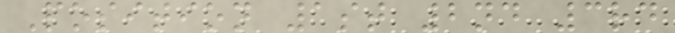Position 1st 2nd 3rd
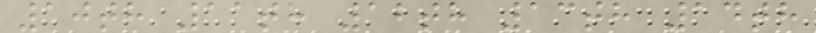10th 11th 12th 13th 14th
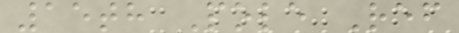15th Pole Ref
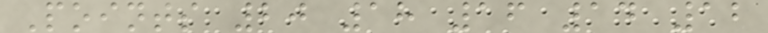Points 20 18 16 14 12
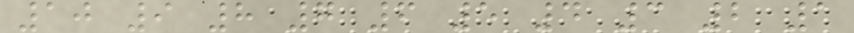10 9 8 7 6 5 4 3 2 1
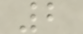2
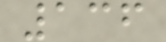136
